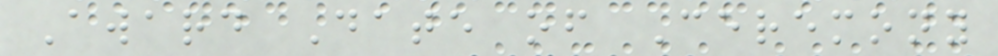Award Date of Ceremony
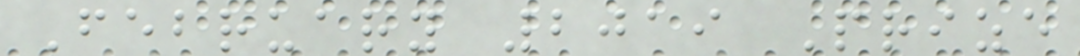February 2019 Prize
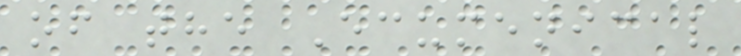of the Ecumenical
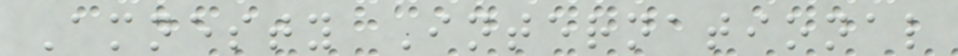Amnesty International
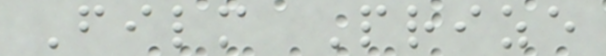Film Prize
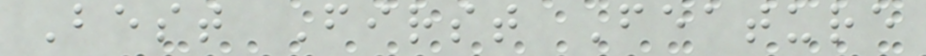Best First Feature
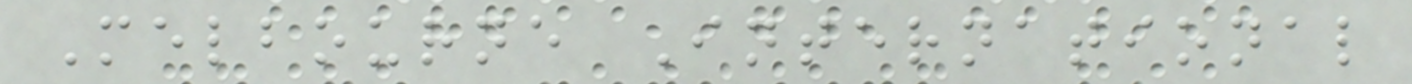Melbourne International
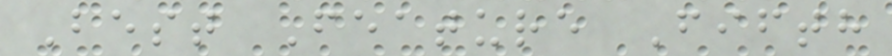Best Feature Fifth
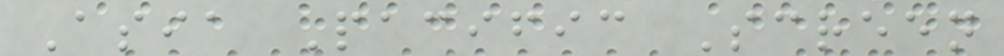Asia Pacific Screen
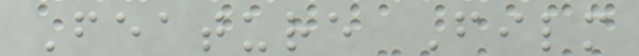Feature Film
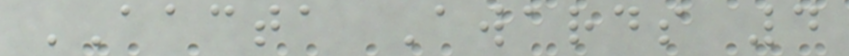AACTA Awards 4
